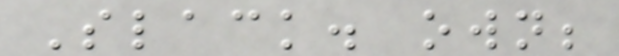Slack. own;
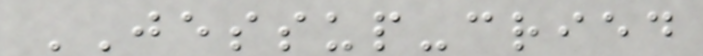JESSUP-cried
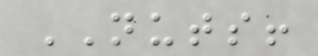NUTS!
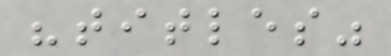"titles"
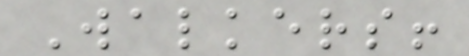Walkers!
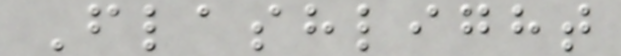Flashlight
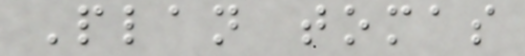Plan tomas
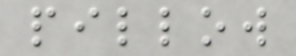pillow
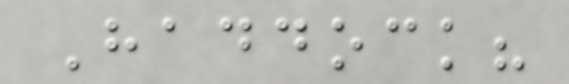Haddock?
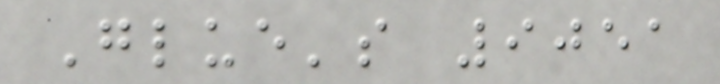Glue's 9051
